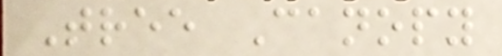Tree Canopy
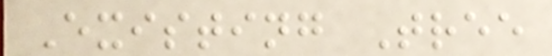Existing Tree
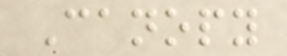Canopy
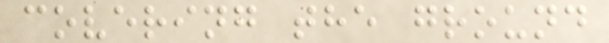covering the ground
